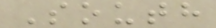South
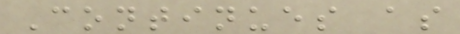Continues as
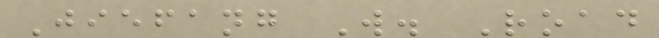Jiefang W. Road
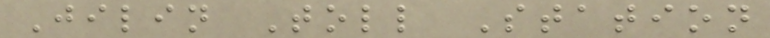Jilin Toll Station
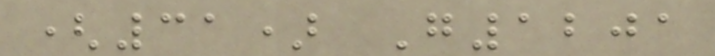(31) G1201
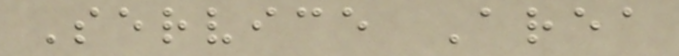Service Area
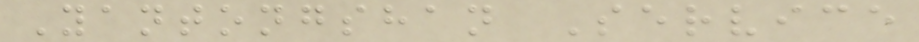Yantongshan Service
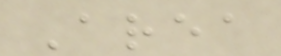Area
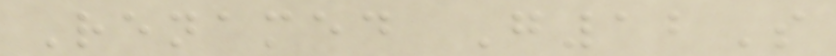Renamed G12S
